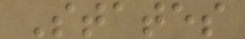States
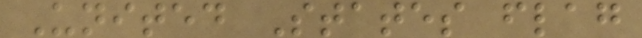United States flag
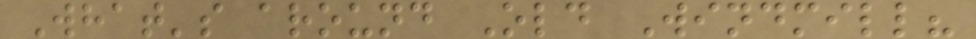What's around Old Windmill?
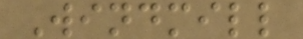Windmill
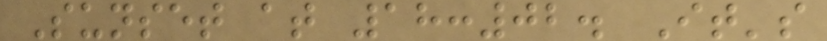Sunset at 18:02. It's
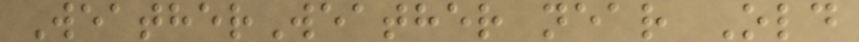WeatherWeather near Old
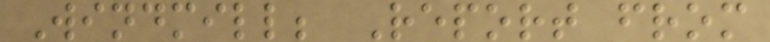Windmill; Report from
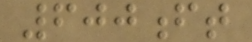600ft
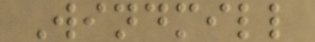Windmill
